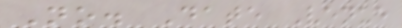No. Date Venue
